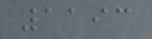1193
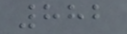882
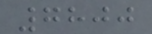7800
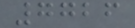7726
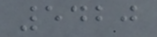5420
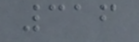316
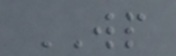WP
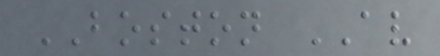BOSTON AV
